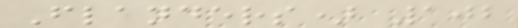Flanders) 102
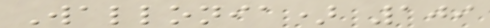Wallonia) 109
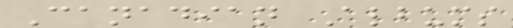Canadian Albums
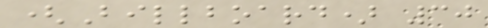(Billboard) 30
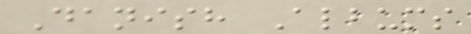Danish Albums
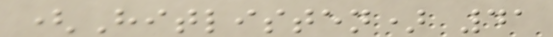(Hitlisten) 41
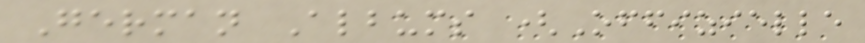German Albums (Offizielle
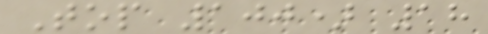Top 100) 18
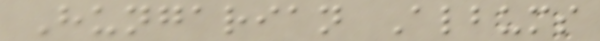Hungarian Albums
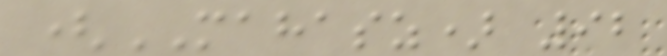(MAHASZ) 92
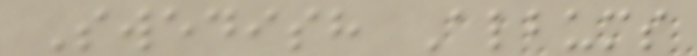Swedish Albums
